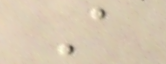A
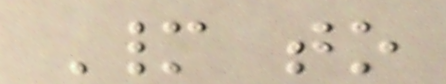Many to
